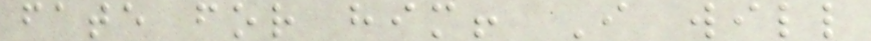fate for him! I will
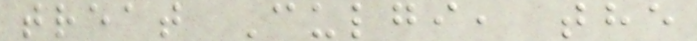treat Culgi, the
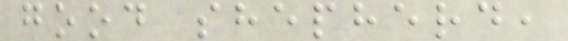good shepherd,
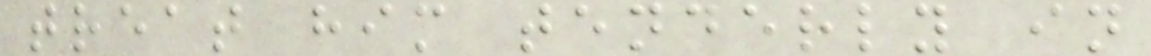treat him tenderly in
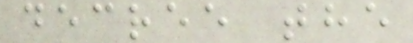decree the
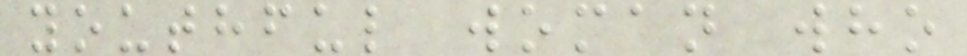youthful woman who
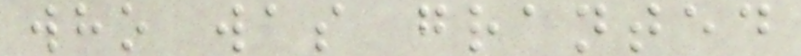who was granted
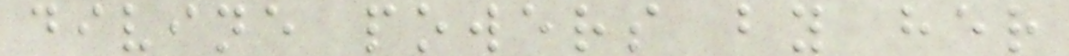divine powers by her
